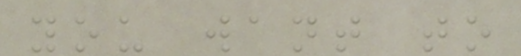you want to
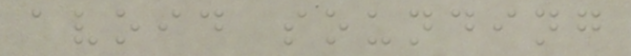avoid sounding
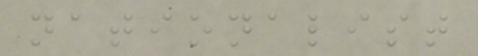nationalist
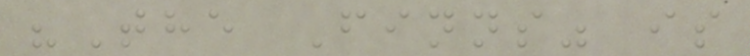"The Finns" is
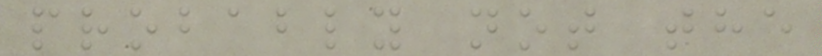probably not the
